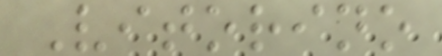Vitorino
